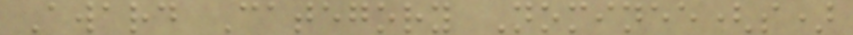Award Category Nominee(s)
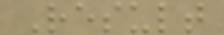Result
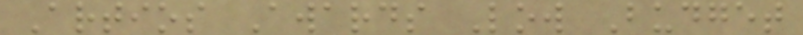Artios Awards Low Budget
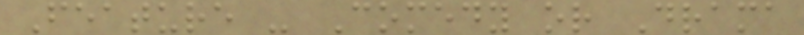Feature - Comedy or Drama
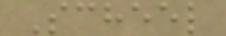Scheel
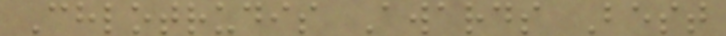Chlotrudis Awards Best
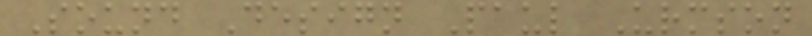Sound Design Paul Urmson
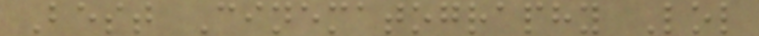Best Cinematography Lol
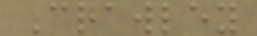Crawley
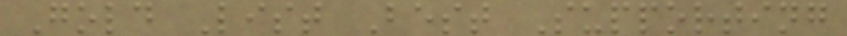Gold List Best Supporting
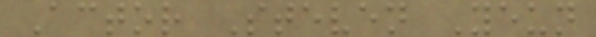Actor Steven Yeun
